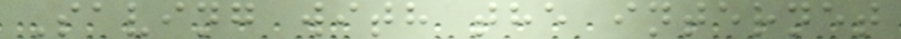Saving with the internet
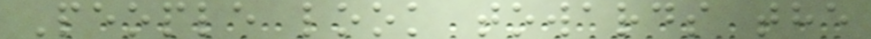People look towards the
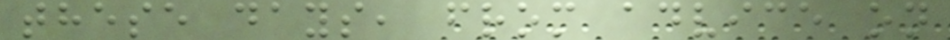these days, from advice on
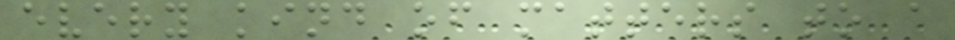every kind of matters to a
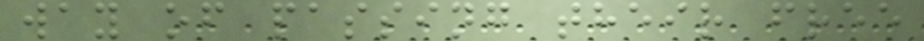way of passing their free
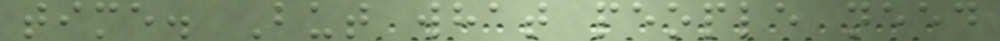time. But what people need
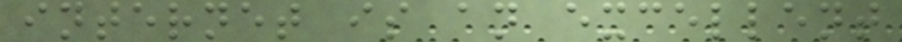internet is an excellent
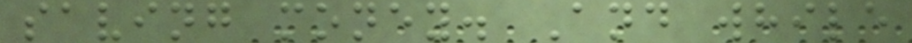saving money. And while
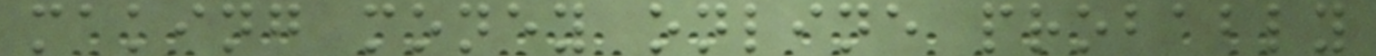making money online probably
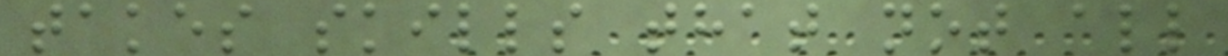takes skills that not all
